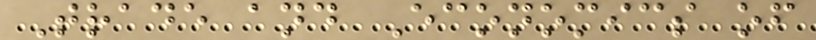Trade and Economics of
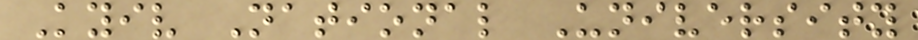Kyiv National University
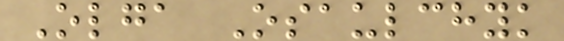Olga Osaulchyk
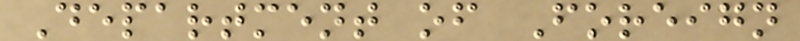Department of Foreign
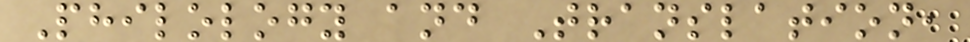Philology and Translation,
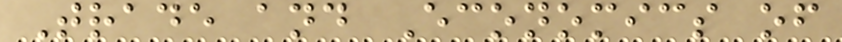Trade and Economics of
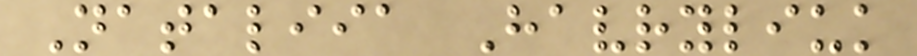Nataliia Havryliuk
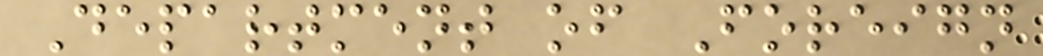Department of Foreign
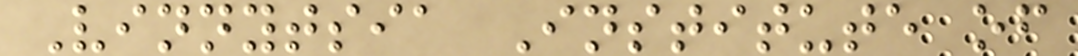Vinnytsia Institute of
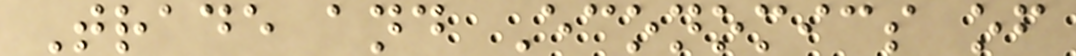Trade and Economics of
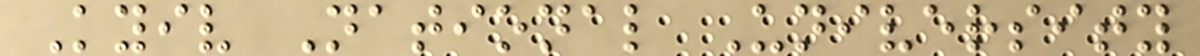Kyiv National University
